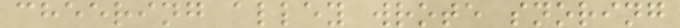cheering alley wrote snoring
